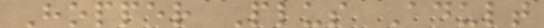Hopper Plus Adult
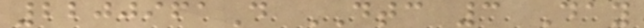2200961D DTC 3 Day
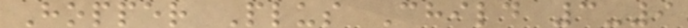Hopper Plus Child 3-9
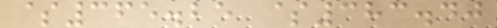$365.25 $383.40
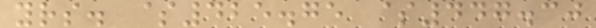yrs. $425.75 $447.30
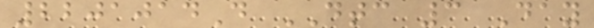2201014D DTC 3 Day
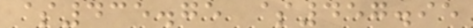$435.75 $457.95
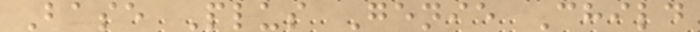Base Plus Genie Child
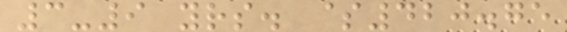3-9 yrs. $420.75
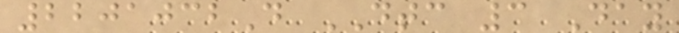2201032D DTC 3 Day
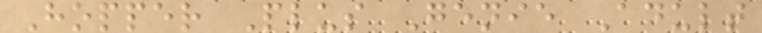Hopper Plus Genie Adult
